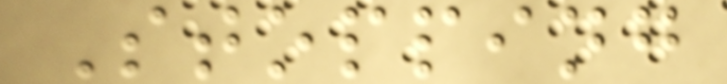Stopping
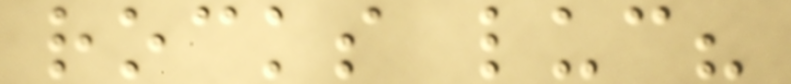rocks luc?
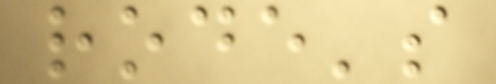rode's
